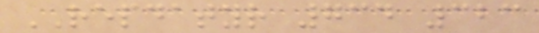REPDATYR 734 323
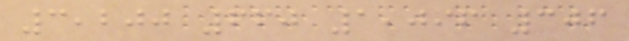3,200 660 1,096 306
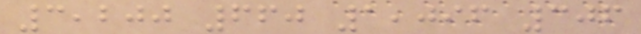3,200 660 1,096 306
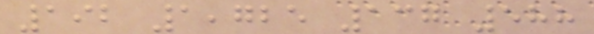192 1,725 137 588
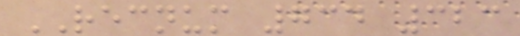RECNUM 734 323
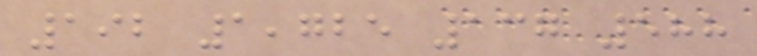192 1,725 137 588
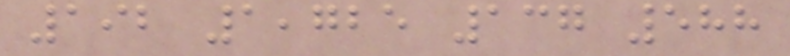192 1,725 137 588
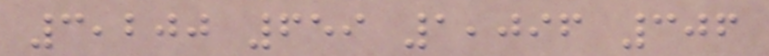3,200 659 1,096 306
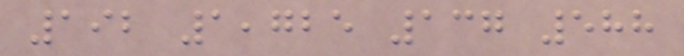192 1,725 137 588
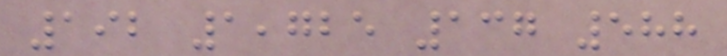192 1,725 137 588
